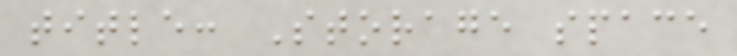title: Storage space
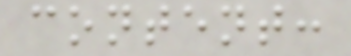content:
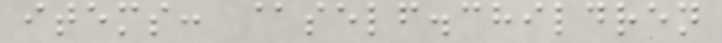items: @self.children
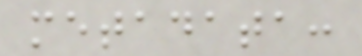metadata:
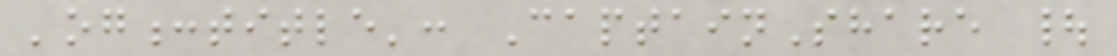'og:title': CaptainShare |
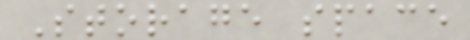Storage space
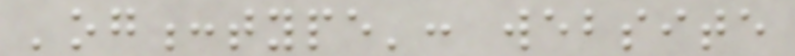'og:type': website
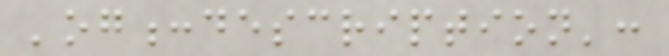'og:description':
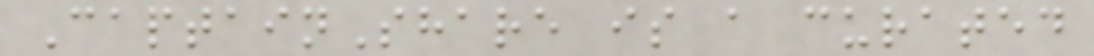CaptainShare is a curated
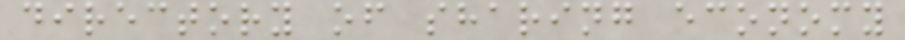directory of sharing economy
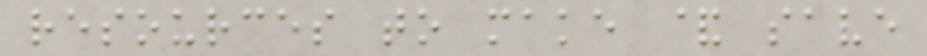resources to make & save
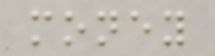money
